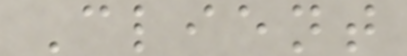Client
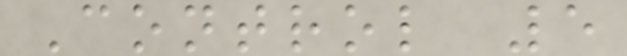Control 5
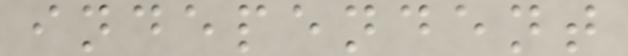independent
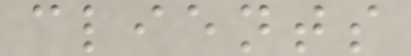clients
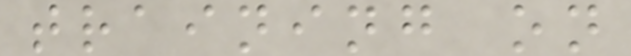training on
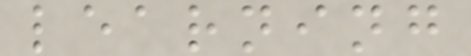learning
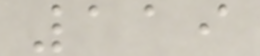119
